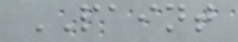PAINT
